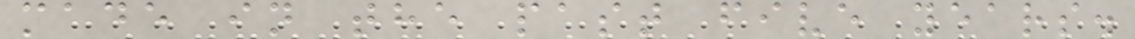made in the past five years.
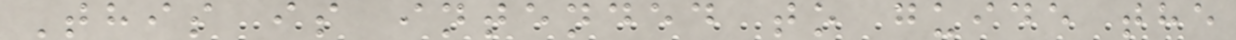This is intended to guide the
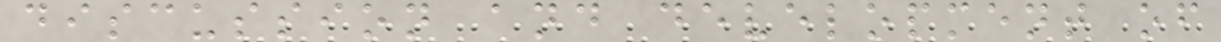discussion and development of
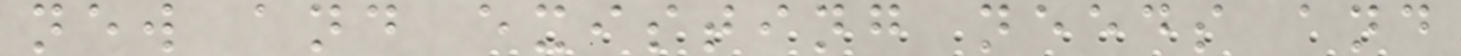new and existing needs and
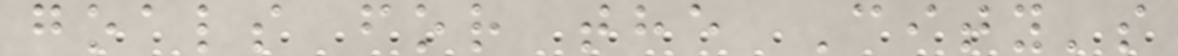goals for the City's
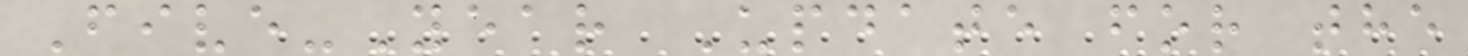Five-Year Update for the
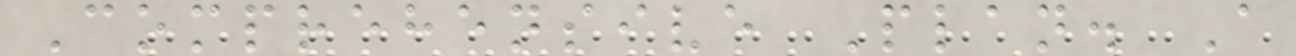Comprehensive Plan. A
